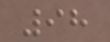98
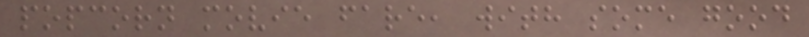popcorn movie fare, with some good
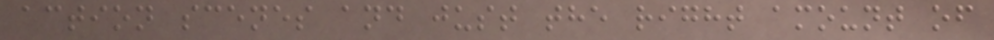action scenes and just the right amount of
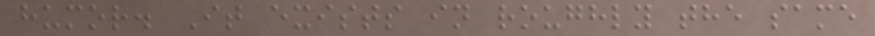humor. It exists in roughly the same
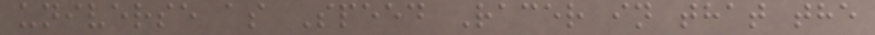universe as Speed Racer in that the
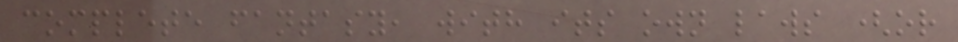complete fantasy, with its own laws (or
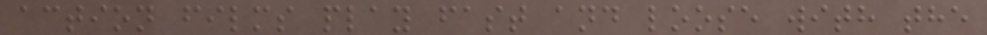action films play fast and loose with the
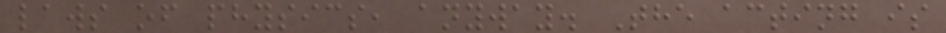laws of physics, anyway. The acting is
